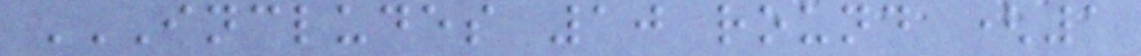INCLUDES 10 ROUND (1
